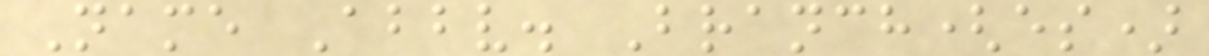Name Abbv. Branch(es)
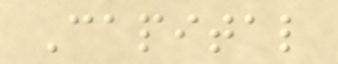Capital
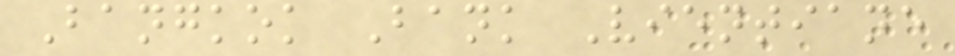Bangkok Bank Vientiane
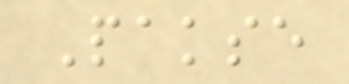Pakse
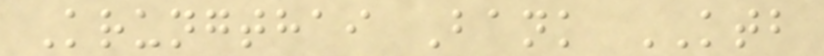Krungthai Bank KTB
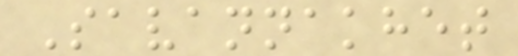Savannakhet
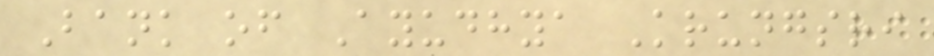Bank of Ayudhya Krungsri
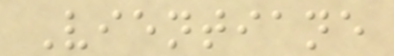Vientiane
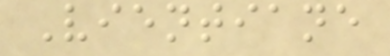Vientiane
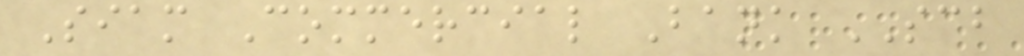Siam Commercial Bank SCB
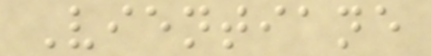Vientiane
